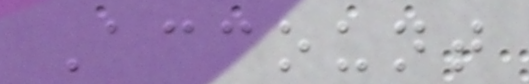Account
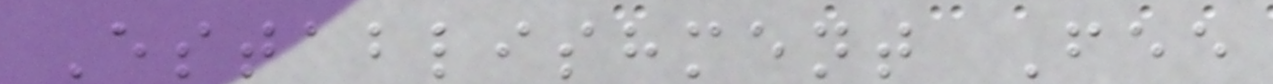Establishment Fee
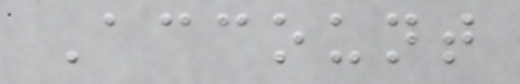Account
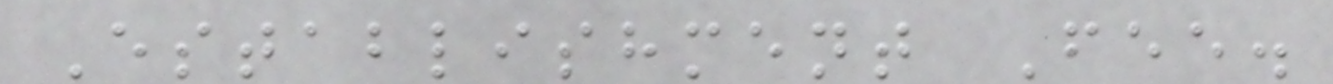Establishment Fee.
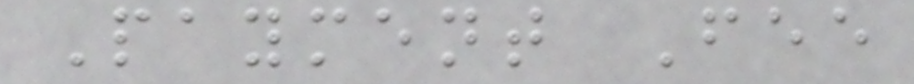Payment Fee
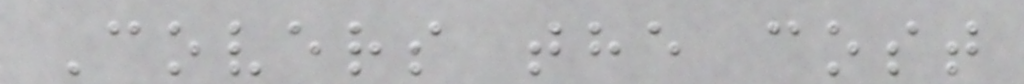Covers the cost
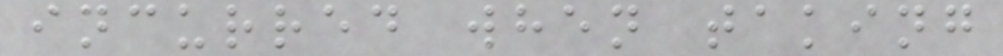incurred when taking
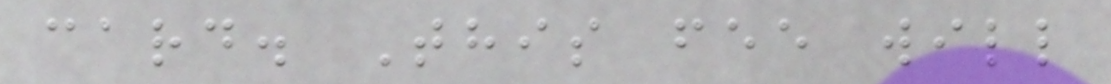card. This fee will
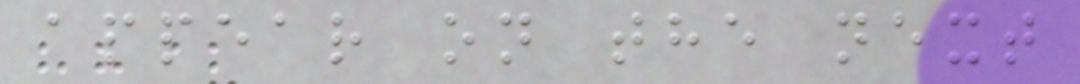appear on the next
